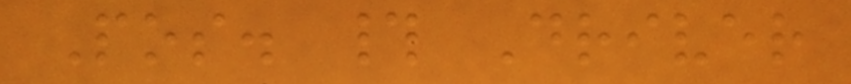Pos. # Driver
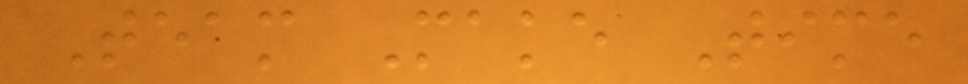Team Make Time
